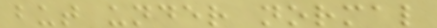but under normal
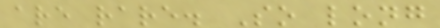are rare. So long
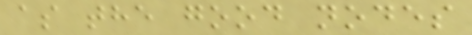as the good nodes
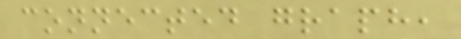connected graph,
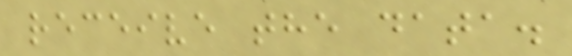receive the data.
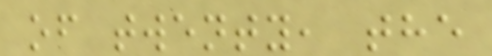of twenty, the
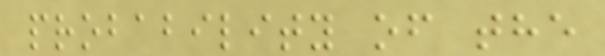probability of the
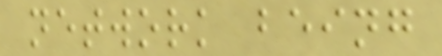network being
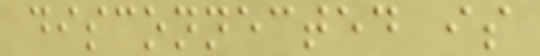disconnected is
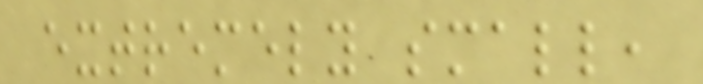extremely small,
